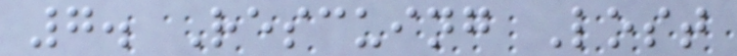7. Rescuing Lost
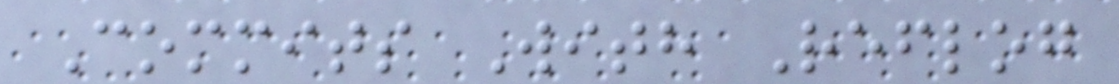Commits With Reflog
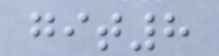git8
